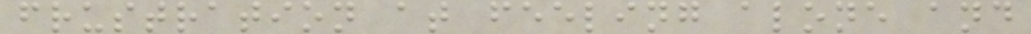frustration at feeling alone and
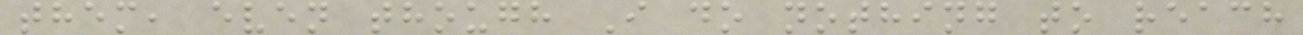them, even though I do nothing to reach
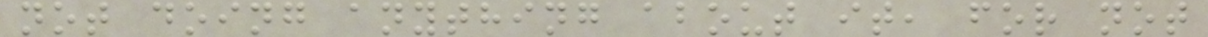not doing anything about it, for not
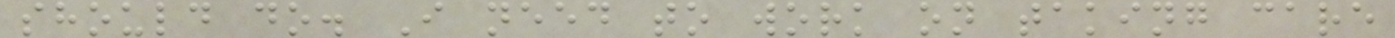should do. I need to work on taking care
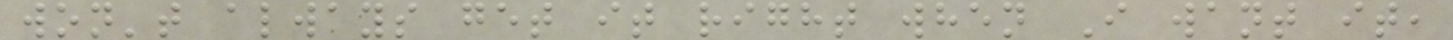won't always get it right when I want it,
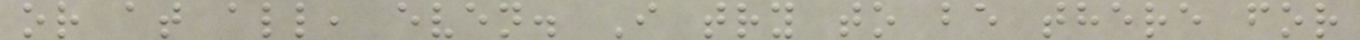or at all, even. I try to be there for
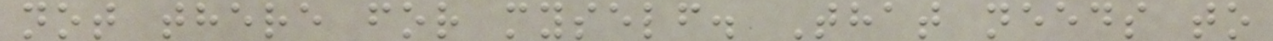not there for myself. That needs to
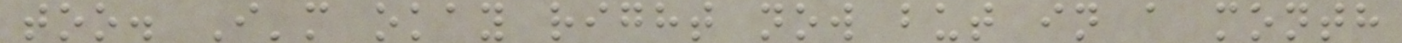too. I'm okay right now but in a month
